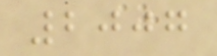2007
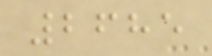2685
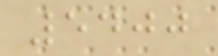5400
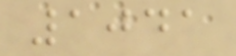1041
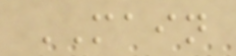MAIN
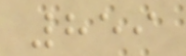859
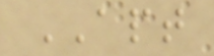APT
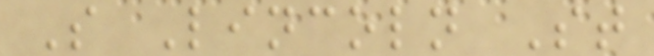S Lincoln St
